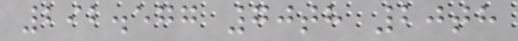292.577 70th 20th
